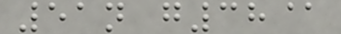51n g38@
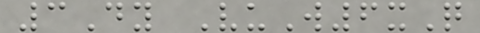3Dy VuW6xQ
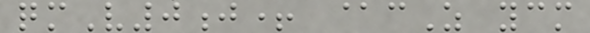qmV0j+ @cZ ycm
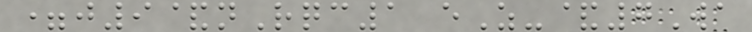=j9&nRqc1 eZ-&7Wa
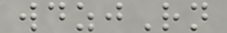wdzjRn
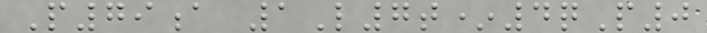P79a 1L7t*4qP0
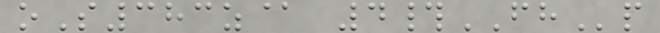oS383z@ 4#FHp
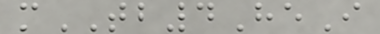mTB4HeI
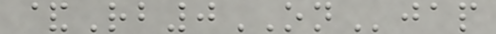&Rb0ONjap
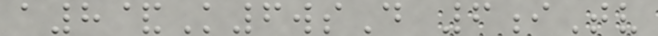a8&K6wsD 6iTv
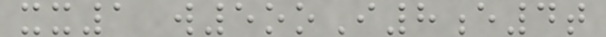xx1 w5ooI8e4t
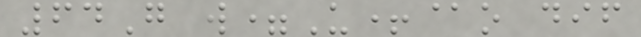64G w=U+@o dif
